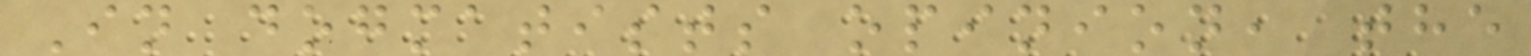In dogmatists opinion, the
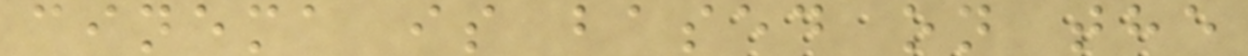cinema is based on the
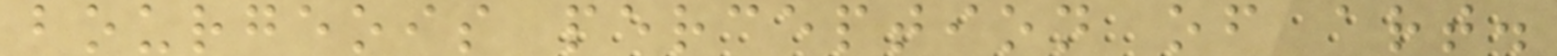bourgeois perception of art.
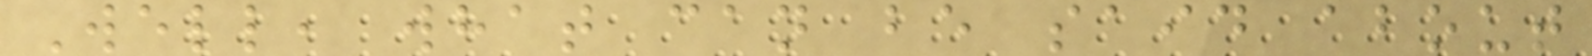Well, what can be said about
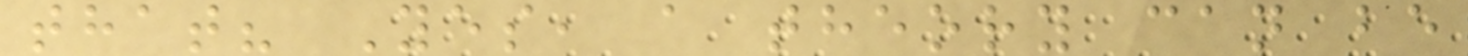that? Yes, a theory can be
